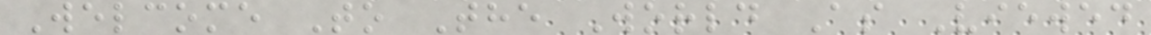Welcome To The World As Viewed
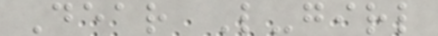Dear L-girl
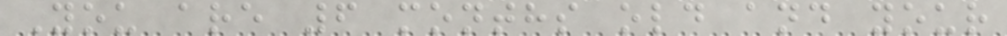You are 6 months old and your
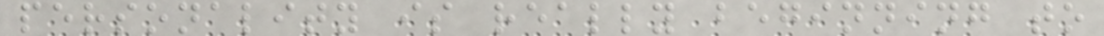personality is really beginning to
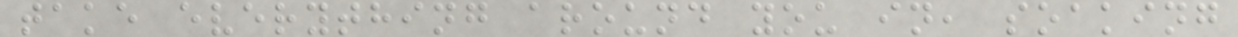take everything around you in, soaking
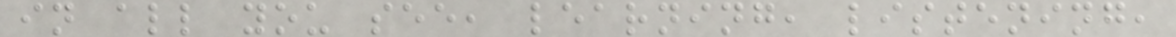in all you see, learning, listening,
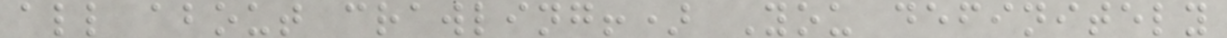all about crawling!) You definitely
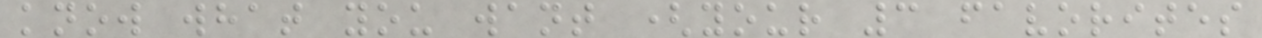know what you want (your 3 favorites
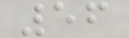56
